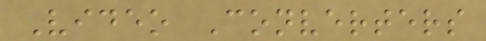Video Converters
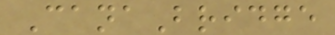CanaBridge
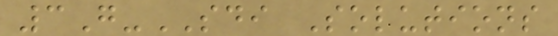3G-SDI Solutions
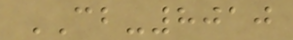CB-8010
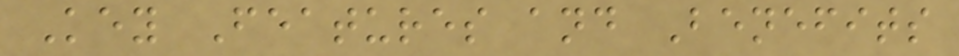Key Features and Benefits
